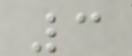3
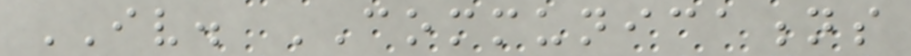IV. COMMUNICATIONS
